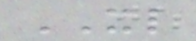XL
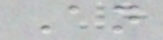An
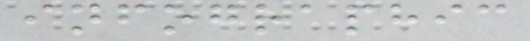infographic
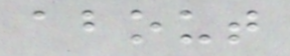about
